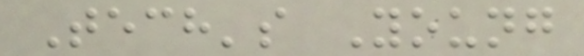Tech's Young
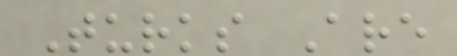Turks Are
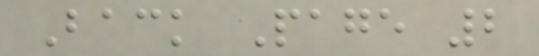Back Page 2
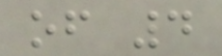of 4
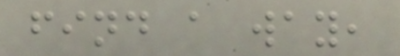find a way,
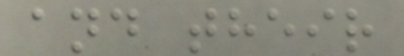and their
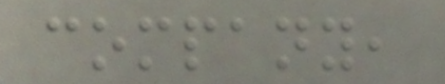company,
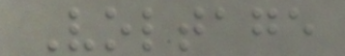Voltage
